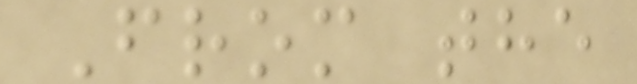From the
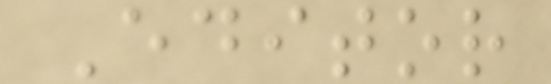Editor
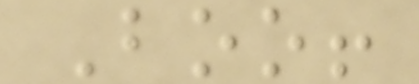Boo!
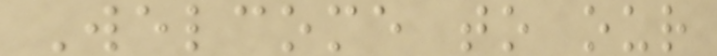Welcome to our
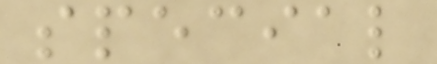special
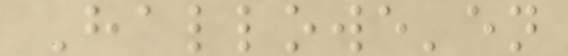Hallowe'en
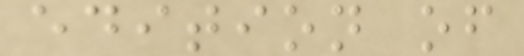edition of
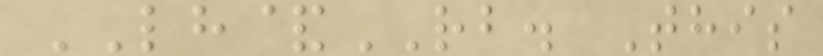LH&RB. This
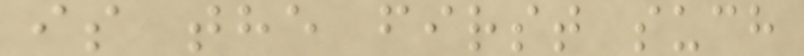is the first such
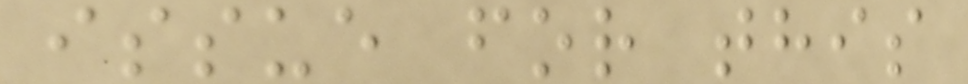issue for this
